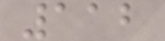112
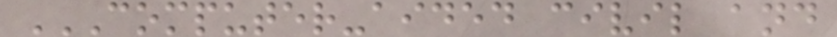COMPUTER-AIDED CIVIL AND
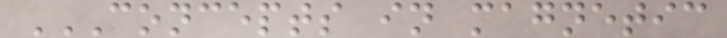CONCEPTS IN MAGNETIC
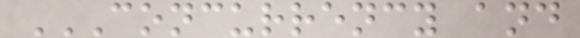CONCURRENCY AND
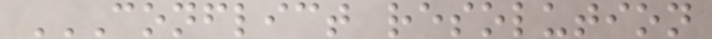CONFLICT RESOLUTION
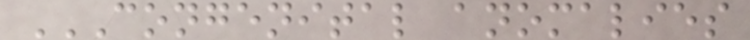CONGENITAL ANOMALIES
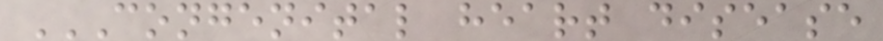CONGENITAL HEART DISEASE
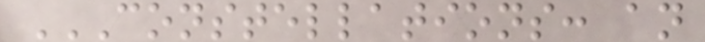CONSTELLATIONS: AN
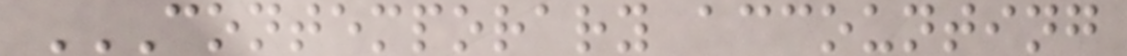CONTEMPORARY ACCOUNTING
